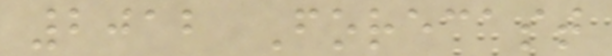2012 Forecast
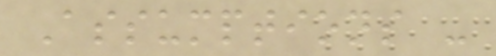Assumptions -
